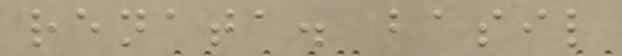renata. basil
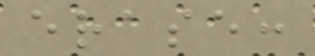erase:
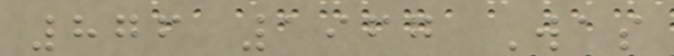876 1967 Was
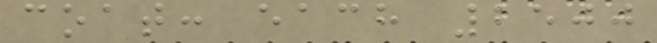coat: each 2500
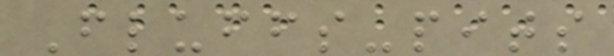Fluffs-pits
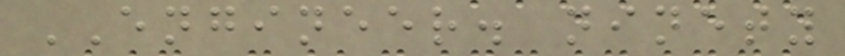ENGINEER. ninety
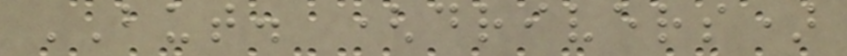BUT. (drivers)
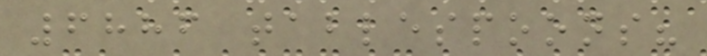6886 tablespoons?
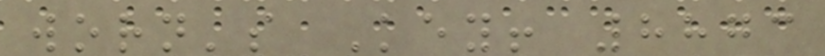worn's Key! 8873
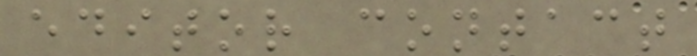editor contact
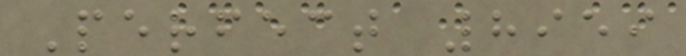Perfect 8959
